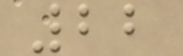22
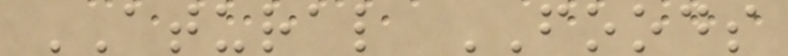ATURAL FOODS
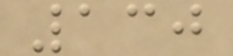130
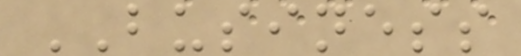BUSINESS
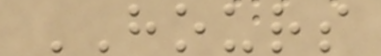HOURS
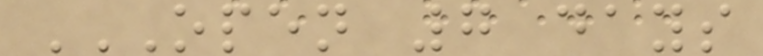OPEN 7 DAYS
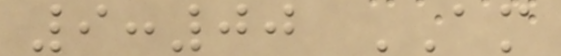9:00 AM
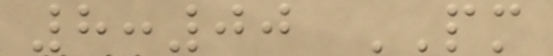8:00 PM
